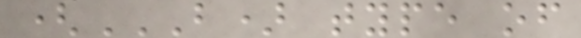(B) TYPE OF
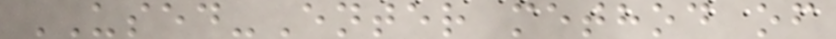USED-Enter method of
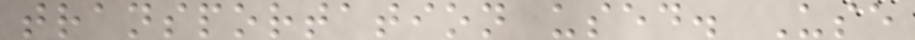transportation used. Use
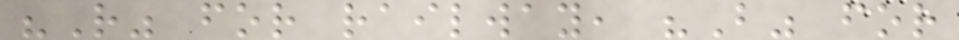"R" for railway, "B" for
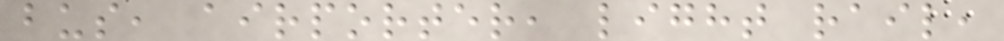bus, airporter, light rail,
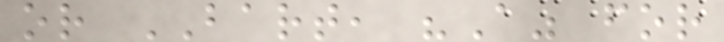or BART, "A" for
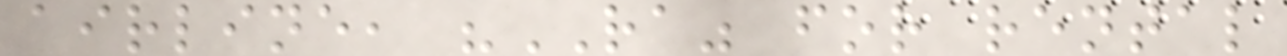airline, "RA" for rental
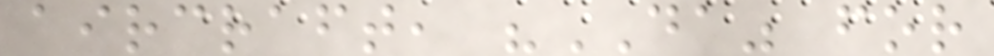aircraft, "DA" for
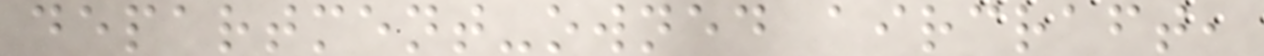department-owned aircraft,
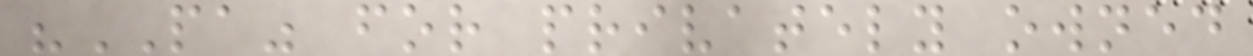"PA" for privately owned
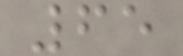65
